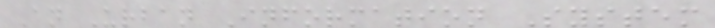An Urban Information System
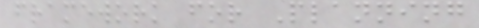framework for Planning
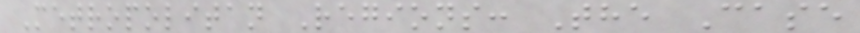Metropolitan Regions: The Case
